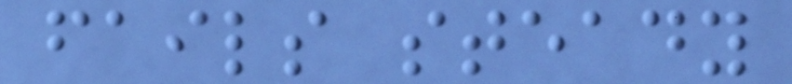fails steady
